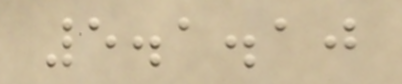5.1.10
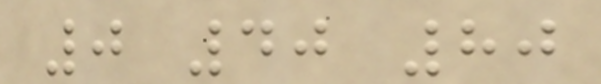0 40 80
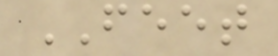FEET
